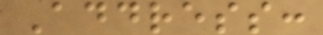Address:
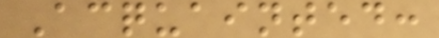Acquainted:
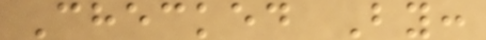Checked By:
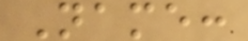Name:
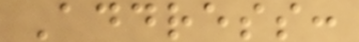Address:
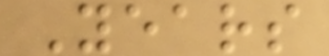Years
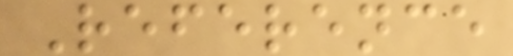Reference
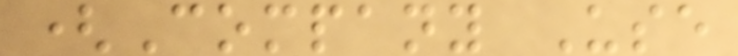(Company Use
